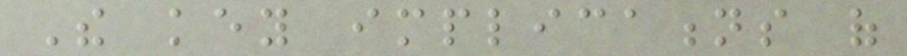The key implications of
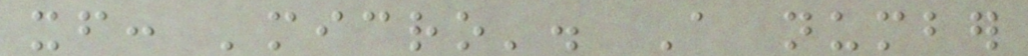itself: 'micro'. A number
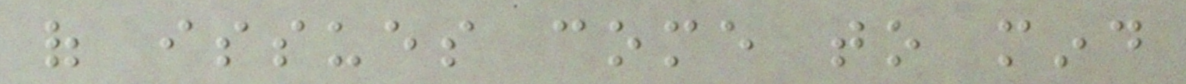of issues come to mind
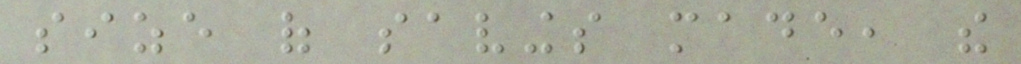size of savings made, the
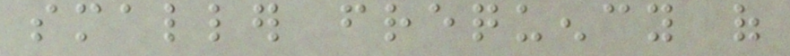smaller frequency of
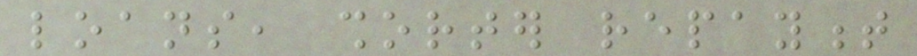loans, shorter repayment
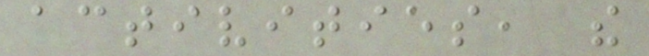activities, the
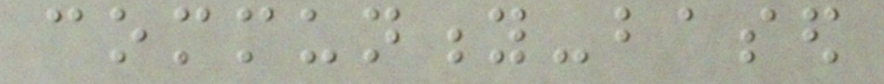community-based
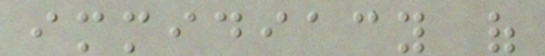immidiacy of
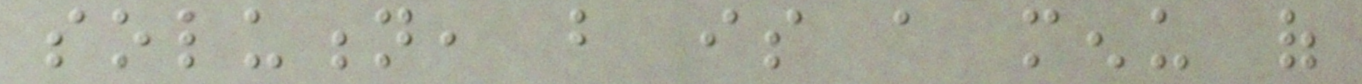solution, but is a menu of
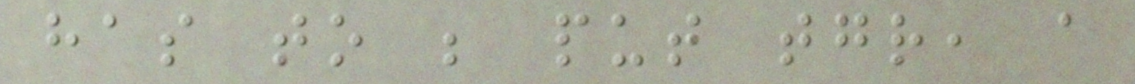has to be put together, a
